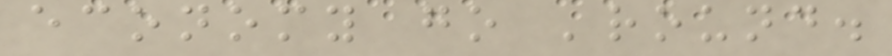economy go 'round.
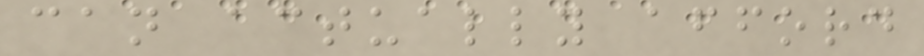can actually afford
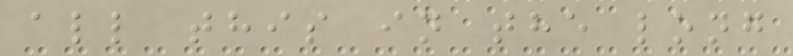all this in the long
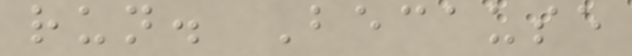run. Because
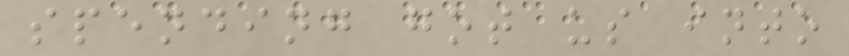spending got us into
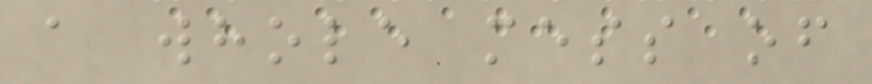a whole mess of
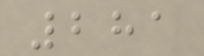281
